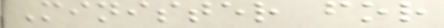Minister for
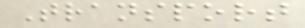Transport
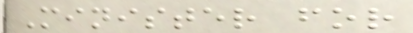Minister for
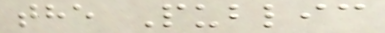the Public
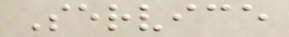Service
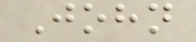John
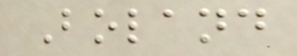Boland
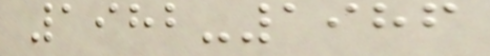1982-1986
